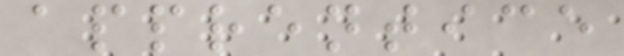apprentice
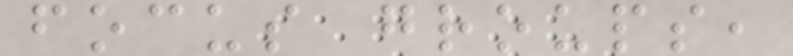focus groups,
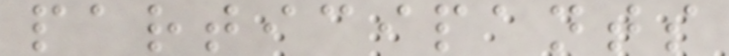participants
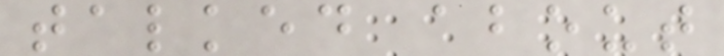talked about
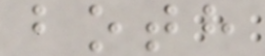both
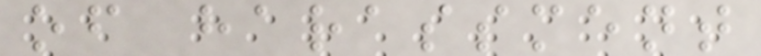of harassment
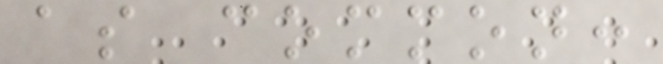as common:
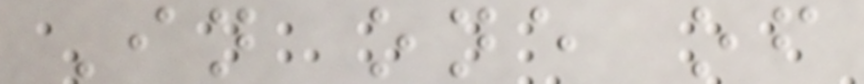In one of
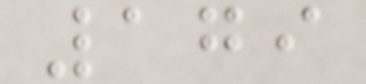179
